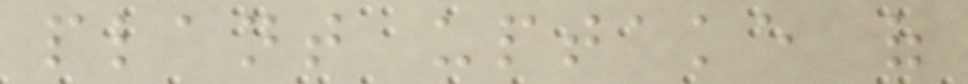plant uptake of
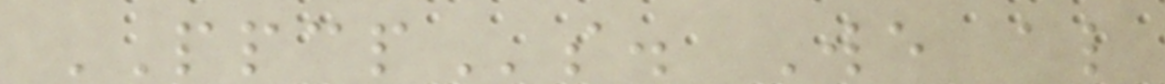PPCPs. We also
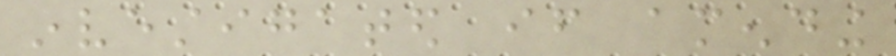investigated if amending
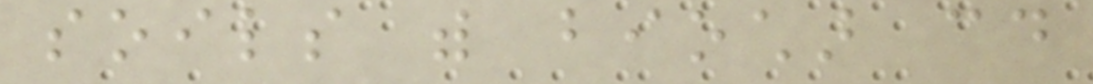soils with biochar could
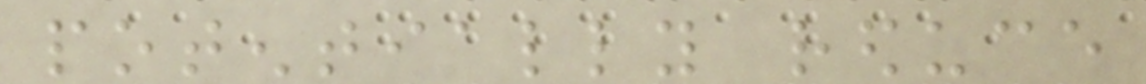potentially reduce
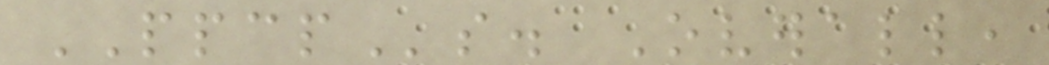PPCPs. Overall,
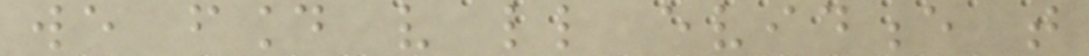we found very little evidence that
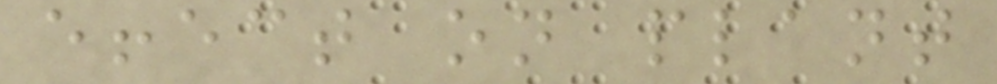effect on plant
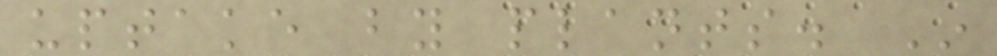uptake by plants. In
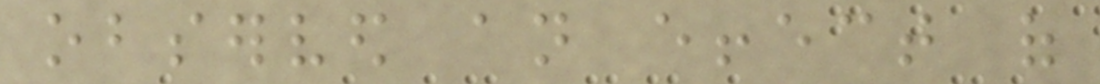observed an effect of
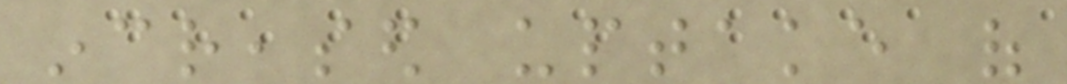increased uptake of
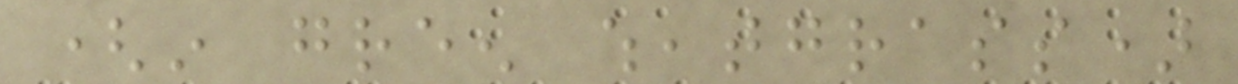(in green wheatgrass)
